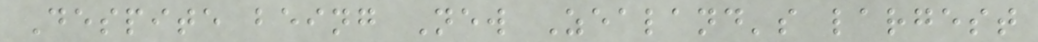Despite being New Zealand's largest
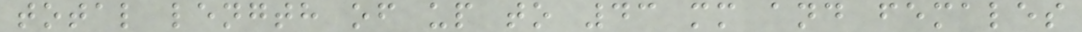total length of up to 43 mm and females
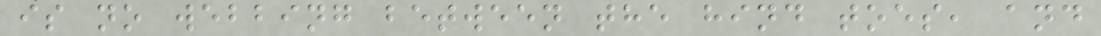is no webbing between the hind toes, and
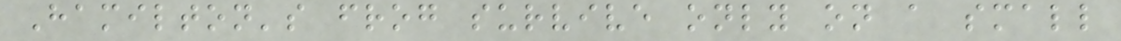Hamilton's frog survive only on a small
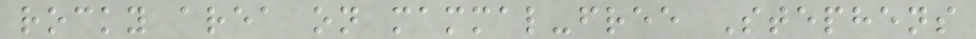rocky area on mammal-free Stephens
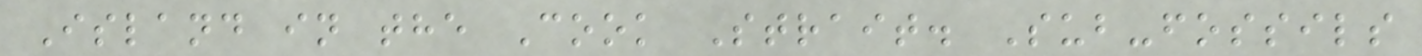Island in the Cook Strait. Sub-fossils
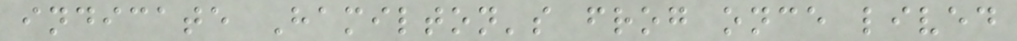indicate Hamilton's frog once lived
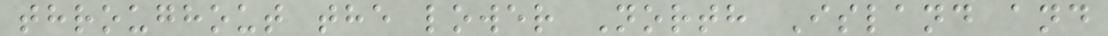throughout the lower North Island and
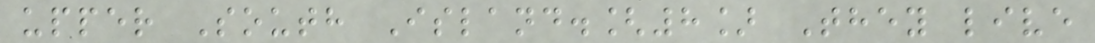upper South Island.[8] They live
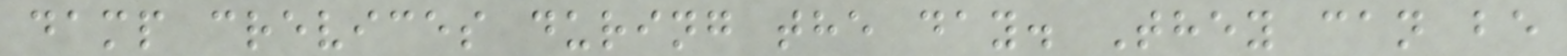damp crevices during the day. They can be
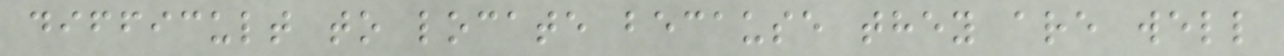difficult to locate because they are well
